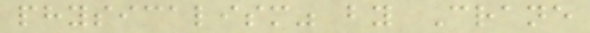physicalism" by Crane
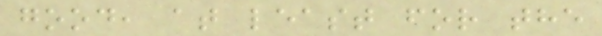good, at least for the
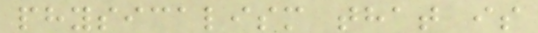physicalism that is
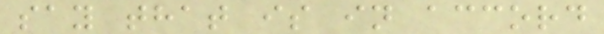say that is in accord
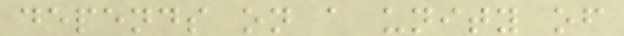depends on a unity of
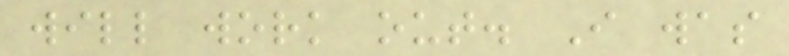will work out. I was
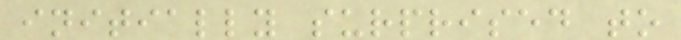initially surprised to
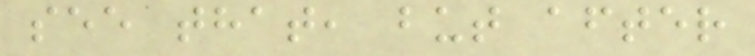see that, but after
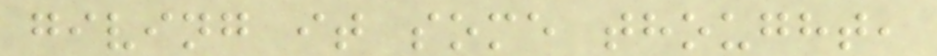giving it some thought,
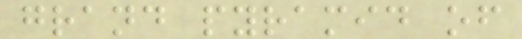grand pyramid of
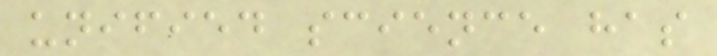unified science has
